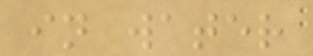in water
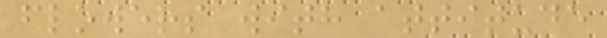flowers with attitude
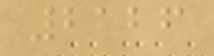2126
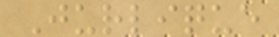Jurlique
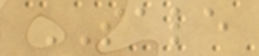SALE
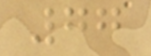77
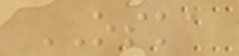OSKA
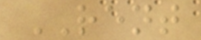RENT
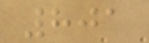801
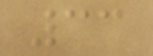33
